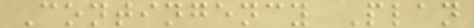Contingency Plan
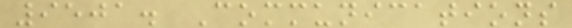9501. Communications
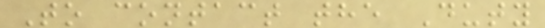To contact the Duty
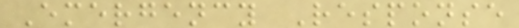Emergency Response
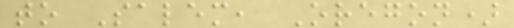to Salem, Oregon)
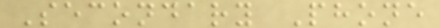Secondary Phone
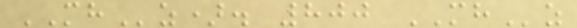MHz). 800 MHz
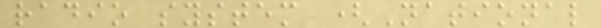radio system (National
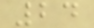24
